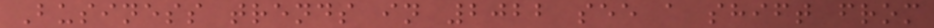Business trends in 2022 see a shift from
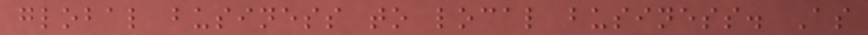global business to local business. As
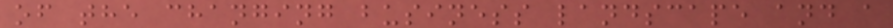of the changing business landscape and a
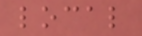local
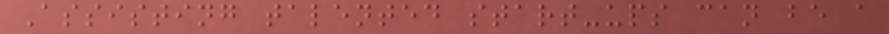Assisting talented start-ups can be a
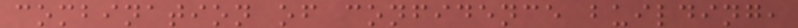combination of confidence building,
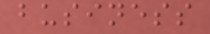business
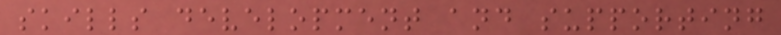skills development and supporting
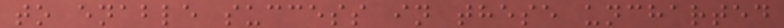to enable success in these uncharted
